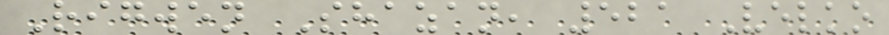Rigwen Shazan, 521 Velko
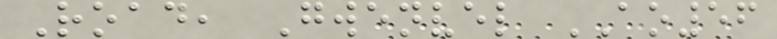Road, Gwenvel AO56
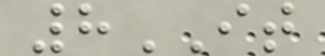8IT
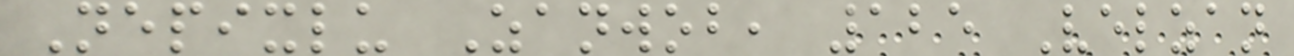Nepixlu Zanwob, 125 Velzan
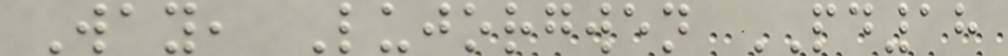Way, Lujorgwen PD18
